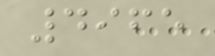4965
